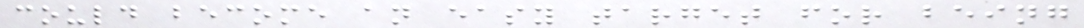could become an easy target for being
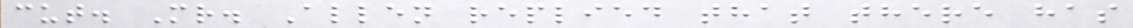cut. Mr. Allen replied that there has
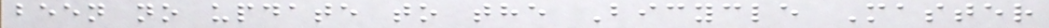been no update to the Bicycle Master
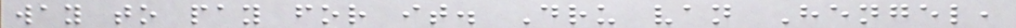way to pay for it. Dru van Hengel,
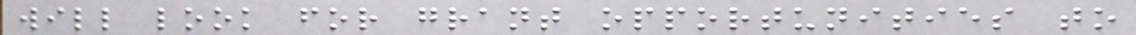will look for grant opportunities to
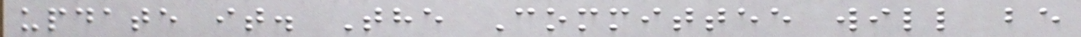update it. The Committee will be
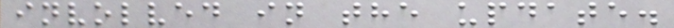involved in the update.
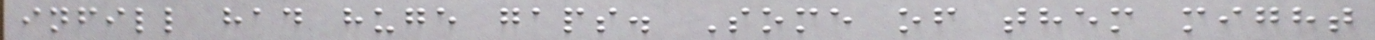infill had huge gaps. Some of them might
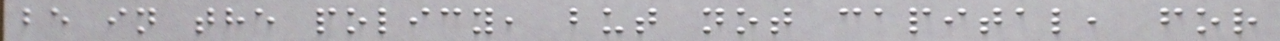be in the policy, but not capital, for
